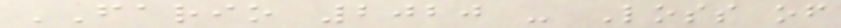FARIO 2020 - Loss of
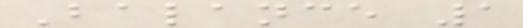Balance 1
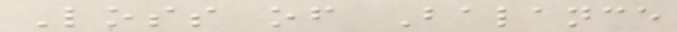Loss of Balance
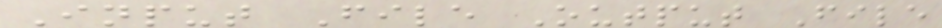Input File Output File
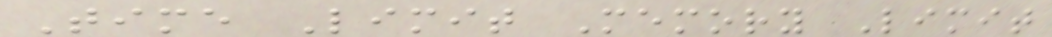Time Limit Memory Limit
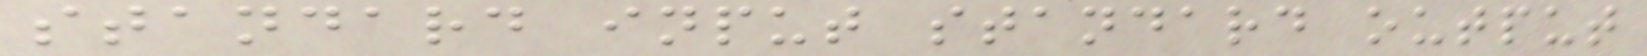standard input standard output
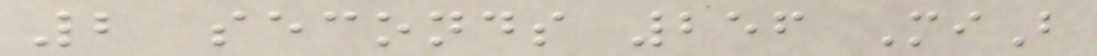2 seconds 256 MiB
